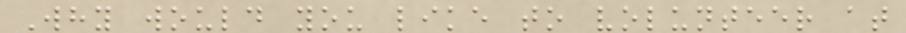Why would you like to volunteer at
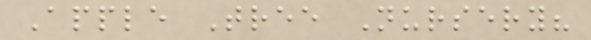Apple Tree Nursery?
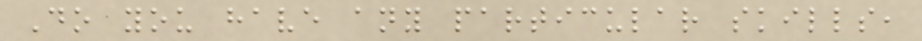Do you have any particular skills,
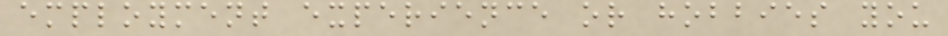employment experience or hobbies you
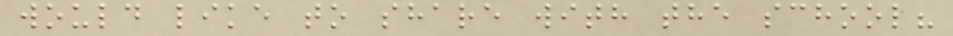would like to share with the school?
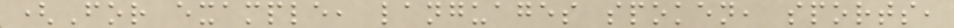(For example, languages spoken, sports,
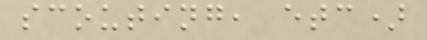scouting, etc)
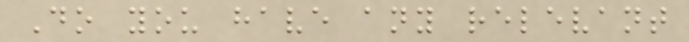Do you have any relevant
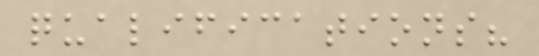qualifications?
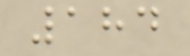184
